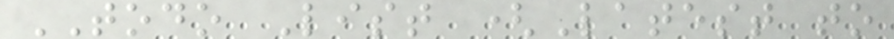TODO List (Latest to
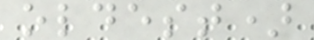oldest)
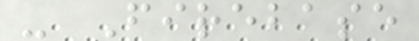- Firebase
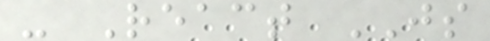- React JS
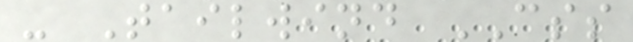- Tailwind CSS
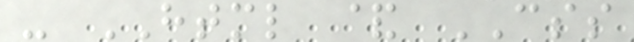- HTML & CSS
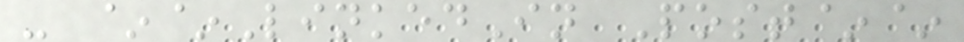- ~~LinkedIn Post~~
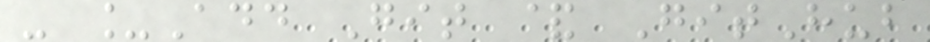- _Add Git & GitHub
